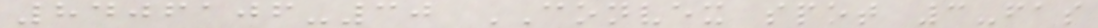8406106-30 CONVEX spot 3-fas
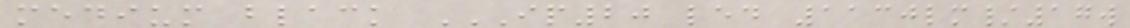medium black IP20 LED 1130LM/17W
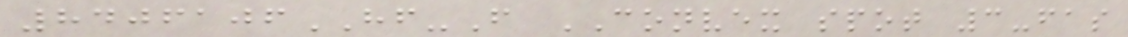8406106HF-F CONVEX spot 3-fas
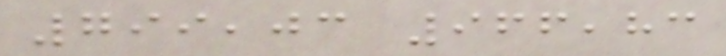799,03 966,83
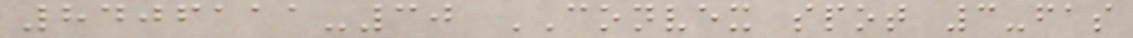8406111-30 CONVEX spot 3-fas
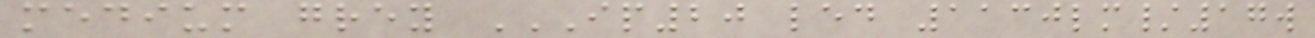medium grey IP20 LED 1130LM/17W
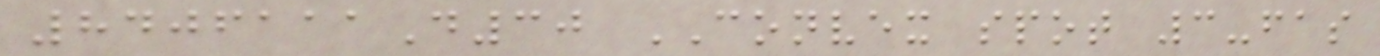8406111D30 CONVEX spot 3-fas
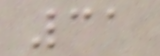31
